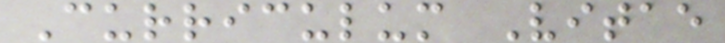Curriculum Vitae
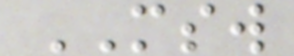MSW
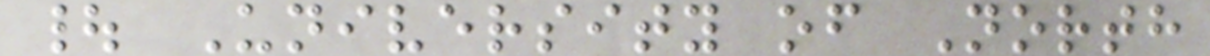| University of North
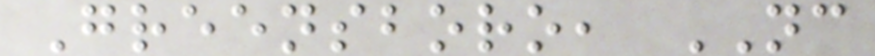Greensboro, NC
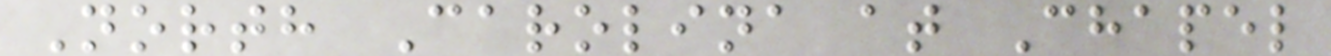North Carolina at Chapel
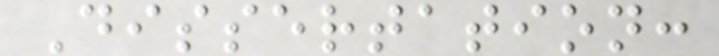Dissertation:
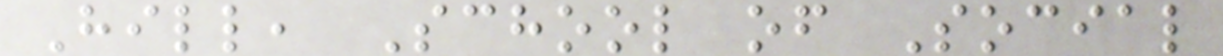Hill, School of Social
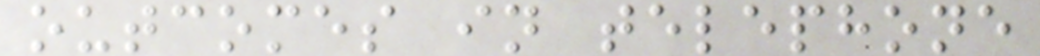outcomes in telephone
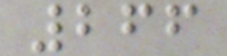266
